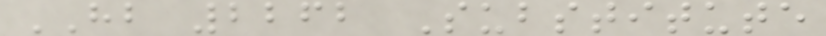HB 2262 Substitute
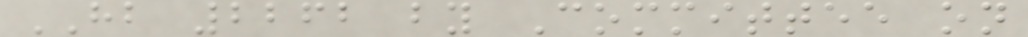HB 2262 by Committee on
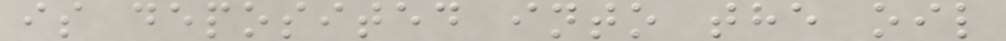is deposited into the oil
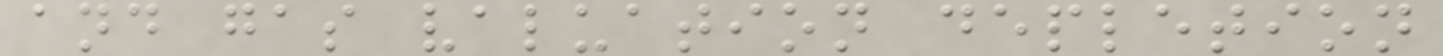and gas valuation depletion
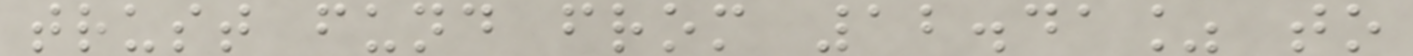trust fund from 12.41% to
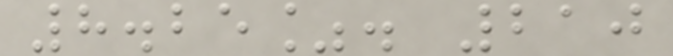8.25%. 210
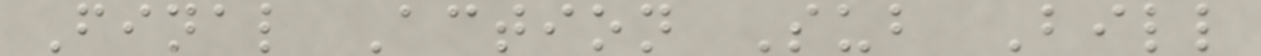Final Action Sub Bill
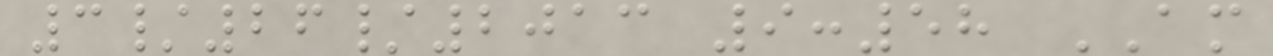3/26/2013 9:58 AM
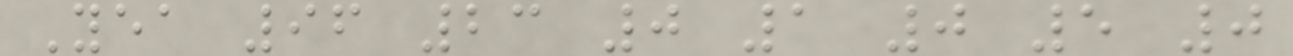Yea 96 23 0 1 0 5 0
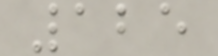125
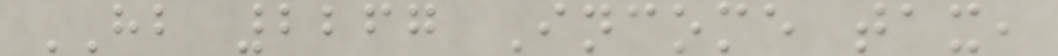HB 2267 Income tax,
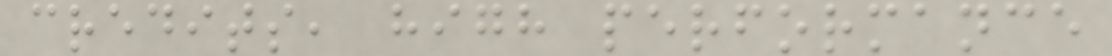credits, high performance
